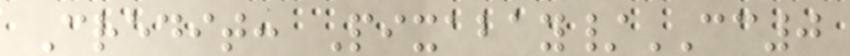Credit: Pixabay/CC0
